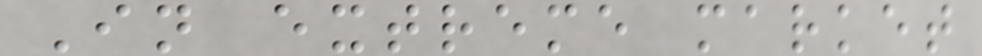In extreme market
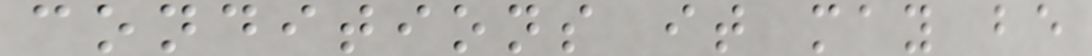conditions it may be
